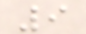9
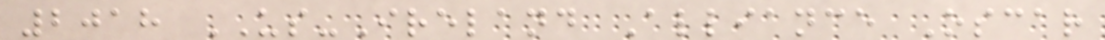2018 US-Ireland Alliance Oscar
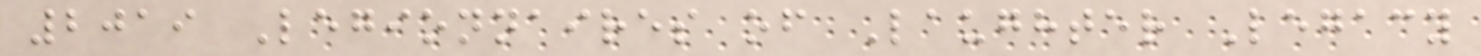2019 Legionnaires of Laughter Legacy
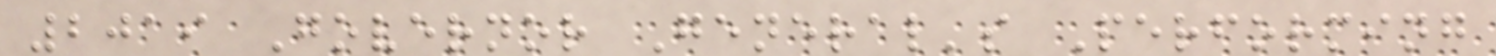2019 Governor General's Performing
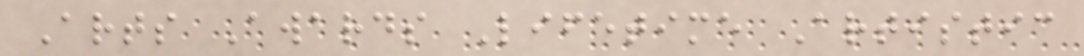Arts Awards Lifetime Artistic
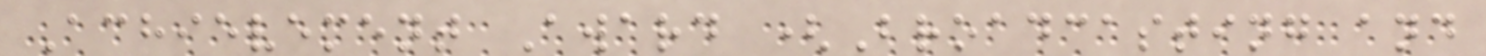Achievement Award (Broadcasting and
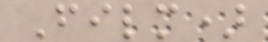Film)
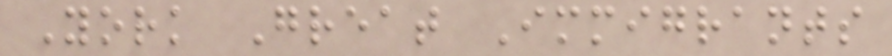York Great Immigrants
